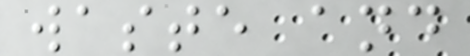waste and
